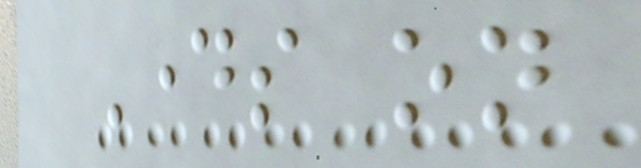Days on
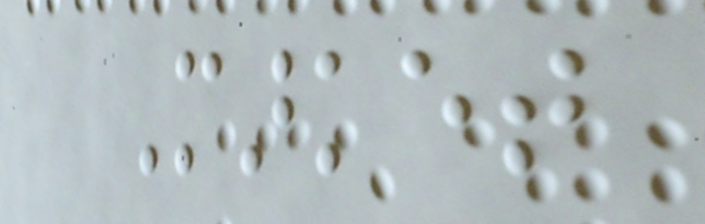Market
